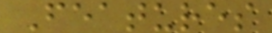Features
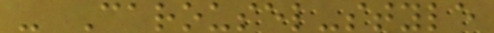- Carousel-style
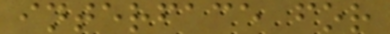interface for
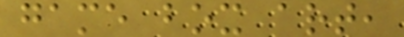game box art,
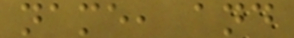name, and
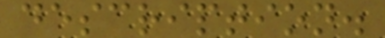description.
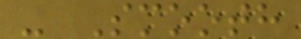- Smooth
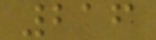216
